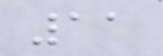11
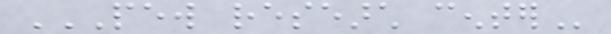PEW RESEARCH CENTER
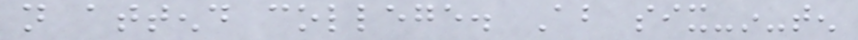not attend college. About six-in-ten
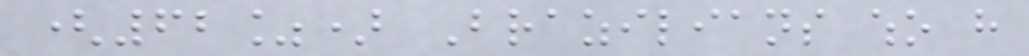(62%) Brazilians who have
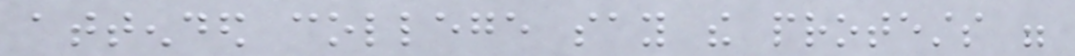attended college say the protests were
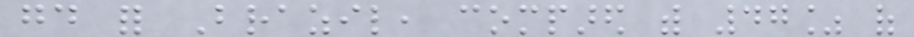good for Brazil, compared with 47% of
